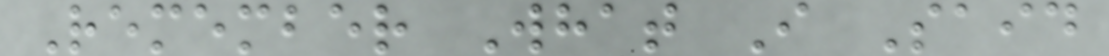Remember What I Said
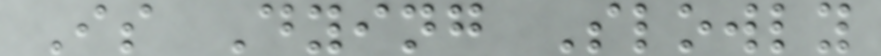Is Dying Slowly
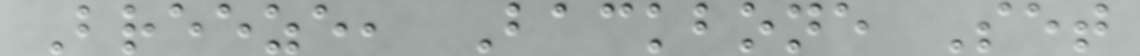Breeze, Backbone Set
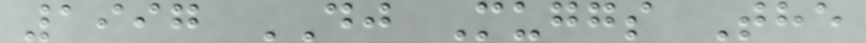1997 DJ Muggs The
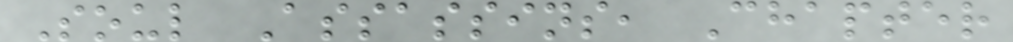Soul Assassins, Chapter
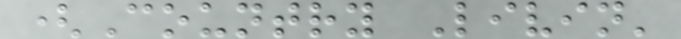(Country Livin'
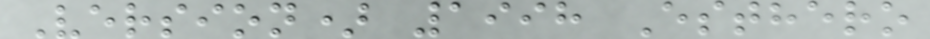Version) 1998 Esthero
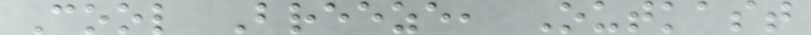Cool Breeze, Outkast
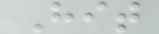Hit
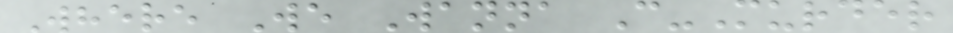Where We Wanna C-Murder
